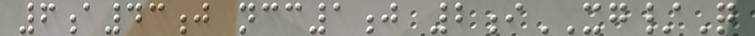6a43j ncc1j 2iXG/Q
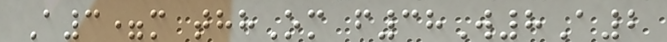A3=m thhOm f38W8A2
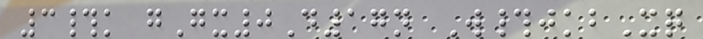3#k gGx0D17n W#jkbXq
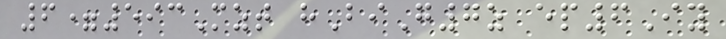6=593Mzt hBiG7z ep6Iy
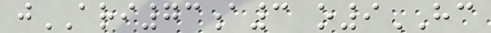jARI73a3 o9HC
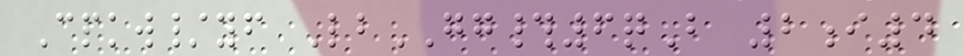Cpkw/yf LbGG#6qB 2i4
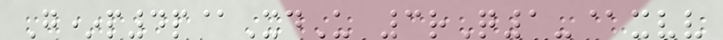G*p4p@XdU 3rQ1-@xvv
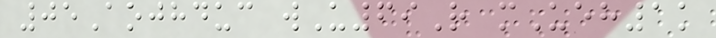05Aojhduc wU69R mUeh1k
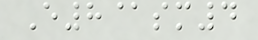E8@sm4
